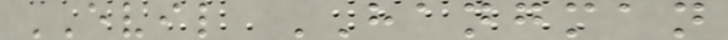EVIL HANGMAN
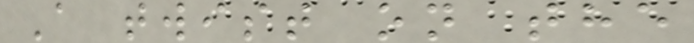A twist on the
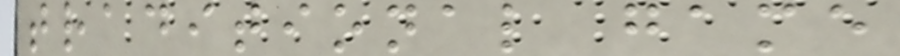traditional game
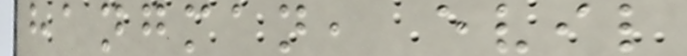hangman, evil
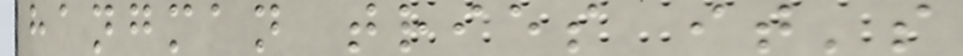hangman tries it's
